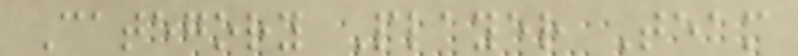Category Player Team
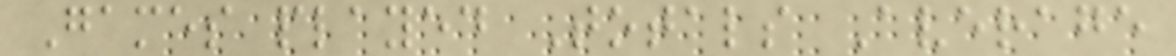Games played Totals Average
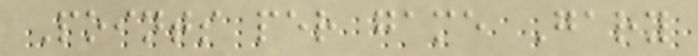Points per game Gary
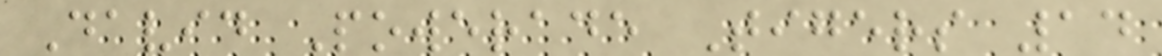David Powerade Tigers 14
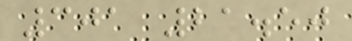301 21.50
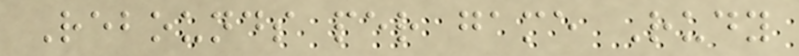Rebounds per game Rudy
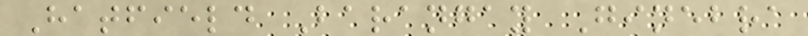Hatfield Barangay Ginebra
